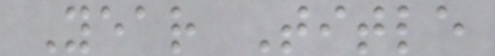Year Title
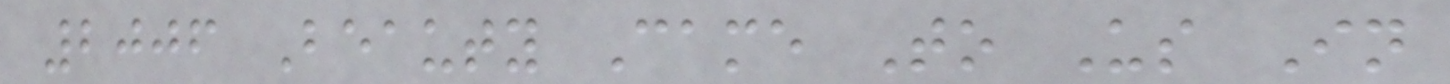2006 Beauty Came To Us In
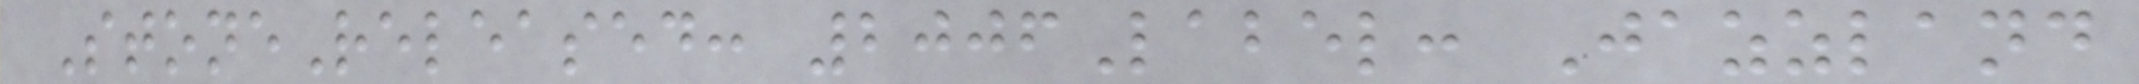StoneReleased: 2006Label: Jazzland
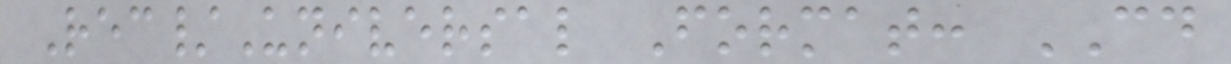Rec/Universal Format: CD
